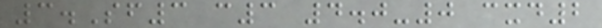3.Sf3 c3 4.0-0 cxd2
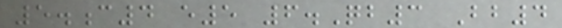5.c4 e5 6.Qb3 Bb4
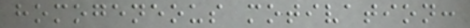homogeneous motivation:
